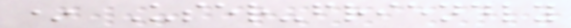* User-friendly
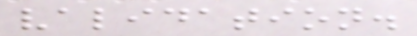validation.
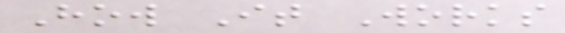How It Works
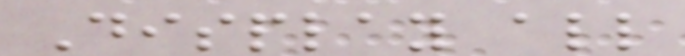Display all
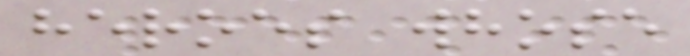heroes whose
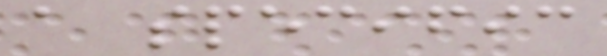a specific
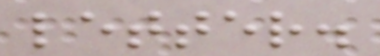letter.
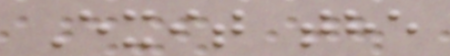Exit the
